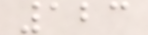123
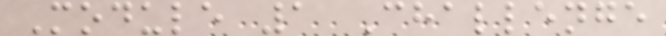Module 1 Challenge
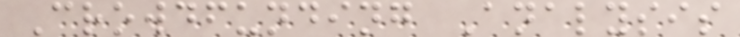Crowdfunding Analysis
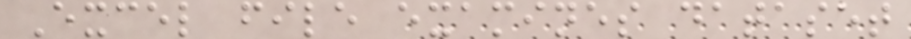Excel file examines dataset
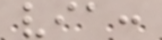via:
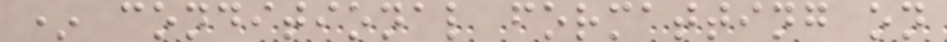* conditional formatting on
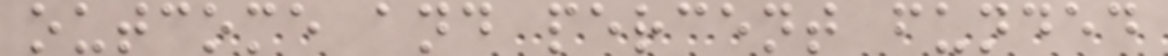outcome and percent funded
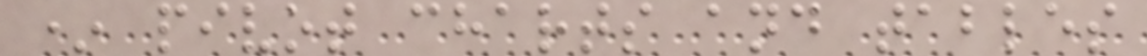* pivot charts and tables
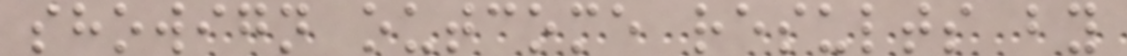showign outcome results by
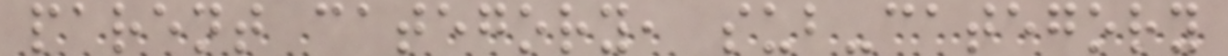parent category, sub-category
